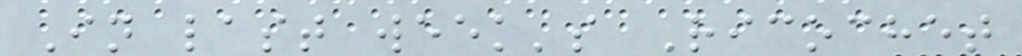In last week's Ricochet
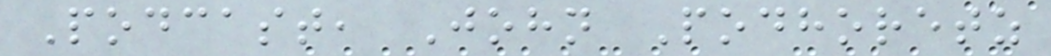Podcast, John Podhoretz
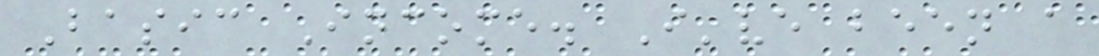Basic Income. I've been a
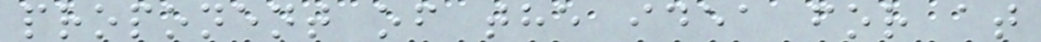proponent of the idea for at
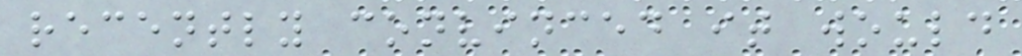recently convinced it would
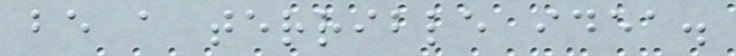be a terrible idea.
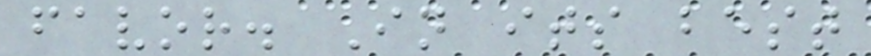favor. In its best
